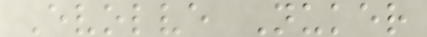Evolve Nuker
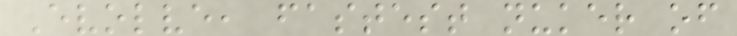Evolve, fastest nuker of
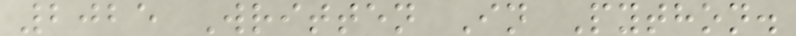2025 Written In Python.
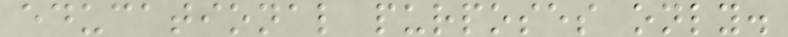educational purposes only.
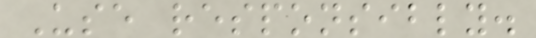Use responsibly.
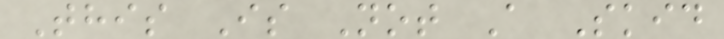This Is Not A Skid
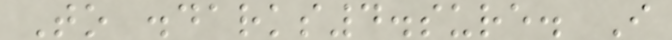To .darks4.sure. I
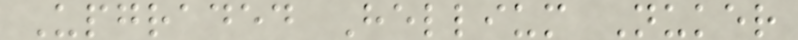Upgraded Hellium Nuker
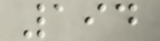194
